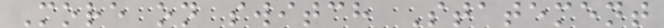More on switch Statement
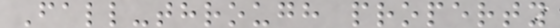Fall-through property
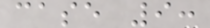case 9:
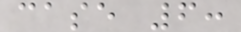case 6:
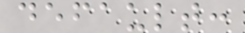default:
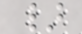}
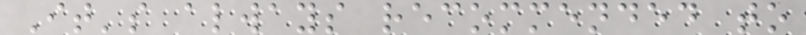It's always recommended to
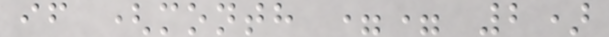if (month == 2)
